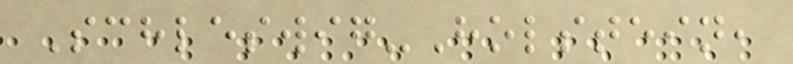Schleswig-Holstein,
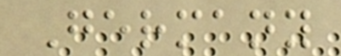Germany
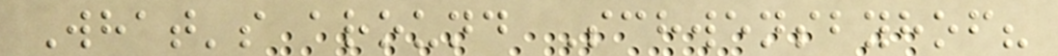What's around Schwensbyhof?
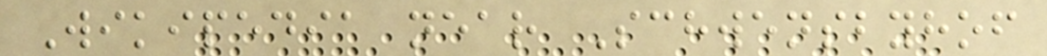Wikipedia near Schwensbyhof
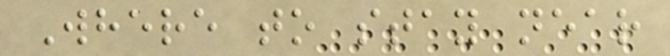Where to stay near
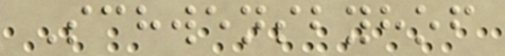Schwensbyhof
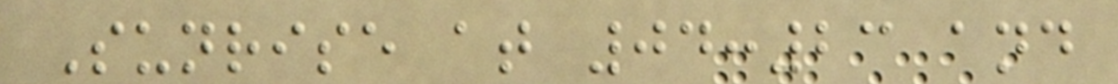Sunrise at 04:23 and
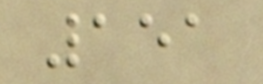151
